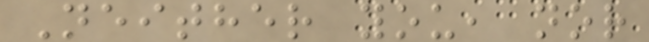Neither you, nor
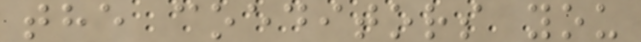the coeditors you
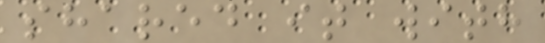shared it with
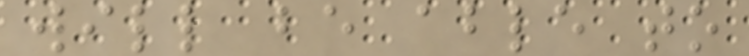will be able to
